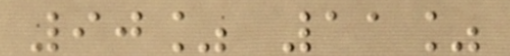90% 11%
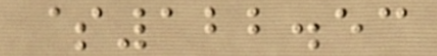$122.53
